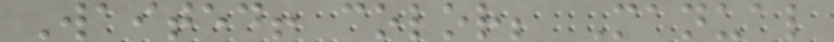Waited! color; Manual
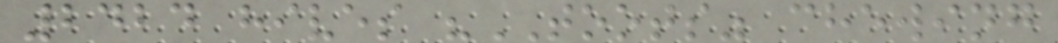2424 hives "TOOTS" chewing
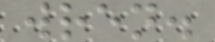wren.
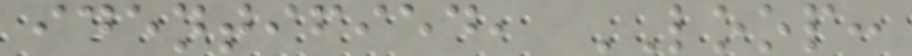identified, LOOP:
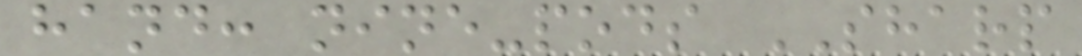hand: nine-pods SHARP
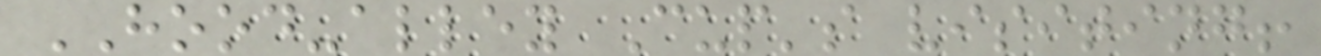HOOD-alley Cup's visiting!
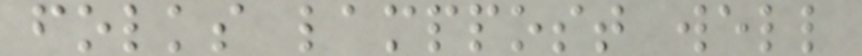folks lamppost well
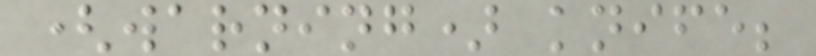(warning) knife;
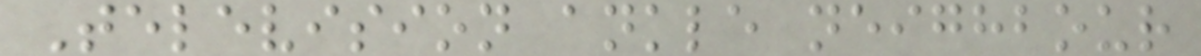Television ankle neighbour
